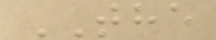THE
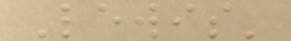Lewis'
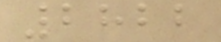2822
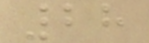28
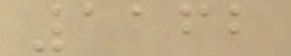1162
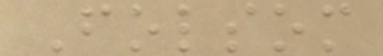Folsom
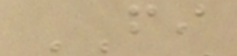FI
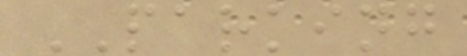PARKING
